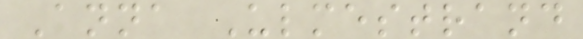Anna Ulmestrand
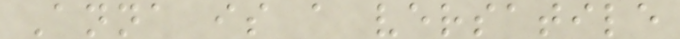Anna is a versatile
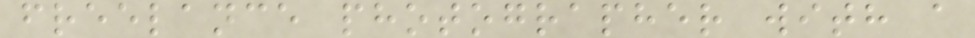freelance photographer with a
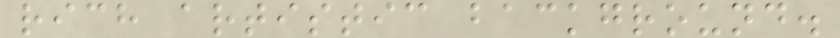rich artistic background.
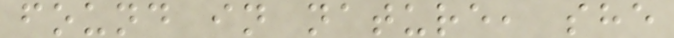found in nature, she
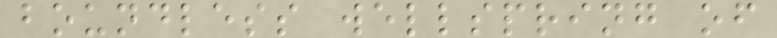boundless wellspring of
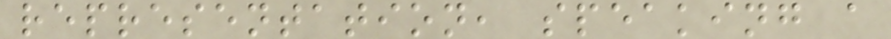representation, speaking a
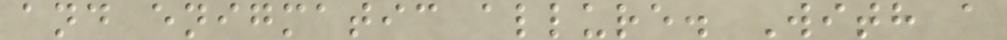and enigmatic allure. With a
